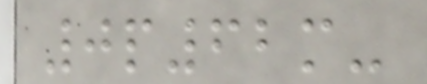0p62m-
